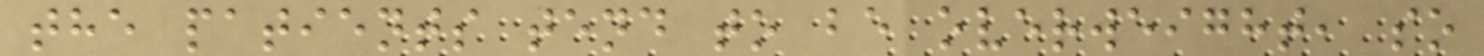the patients tend to be overweight, so
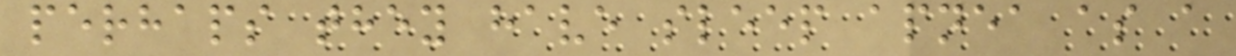perhaps they have sleep apnea as a
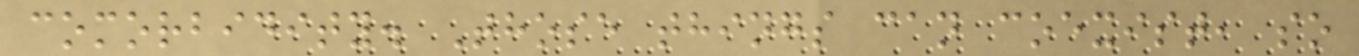comorbidity. Those things can coexist, so
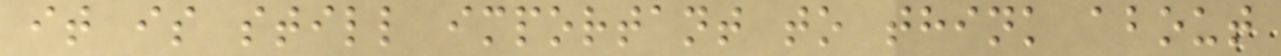it is still important to think about
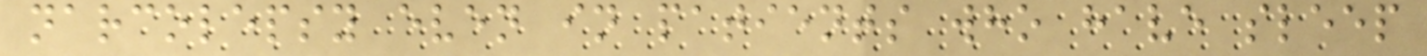narcolepsy even in patients who have sleep
